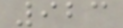923
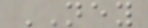NEY
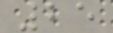25
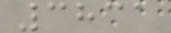3831
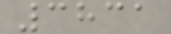3831
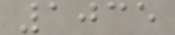1035
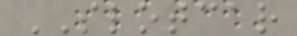SLOTCAR
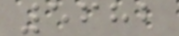5682
